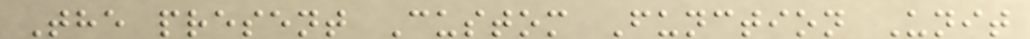The present Custom Function Unit
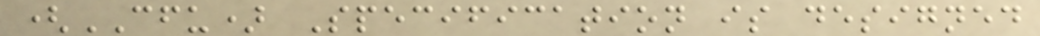(CFU) Specification is designed
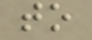to
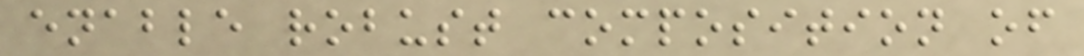enable robust composition of
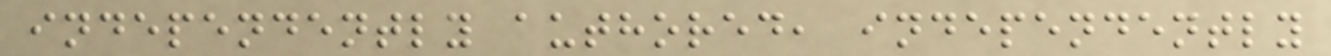independently authored, independently
